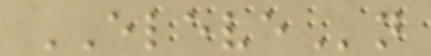ELEVEn
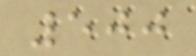500
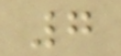7
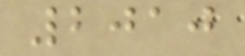2010
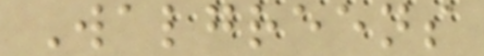Walgreens
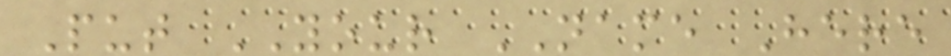Put YOUR NAME Here
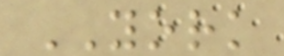YORK
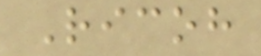Ricoh
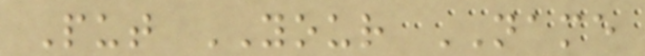Put YOUR NAME
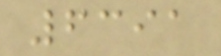6391
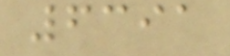6391
